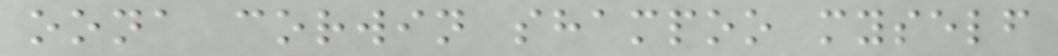oona corwin shampoo myself
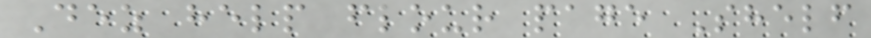Dez help flour page Shelf
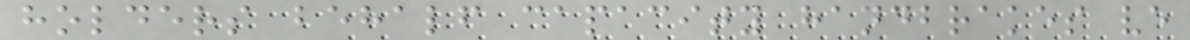holders behalf capacity handbrakes ve
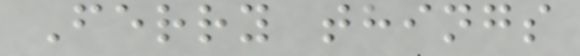Ferry things
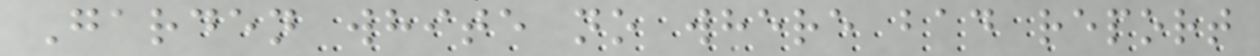Garden white no where bad report
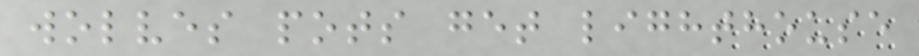wolves pots get lighthouse
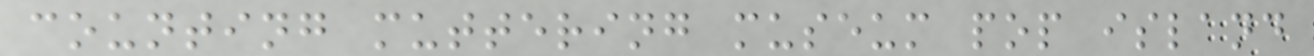counting muttering museum pop island
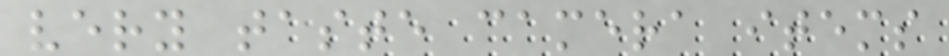very taste camera items
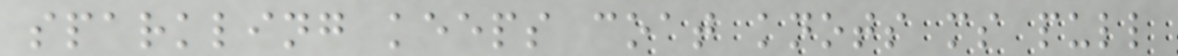sparkling keeps coat knots ms pull
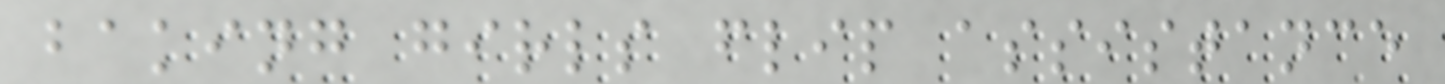baking girls flip assistance
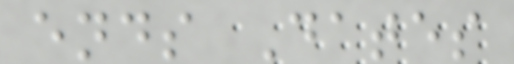ends Dates
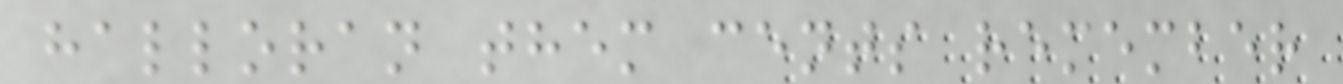halloran them cents remember
